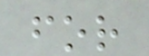for
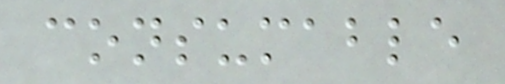consumable
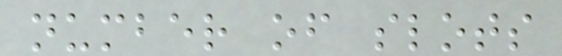number of slots
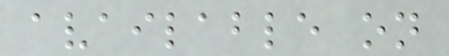available on
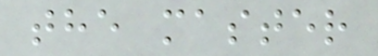the master
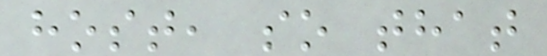host, so that
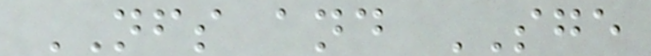NFS and SGE
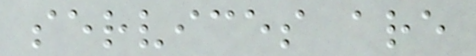services are
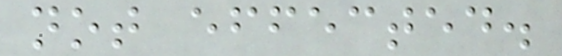not effected.
